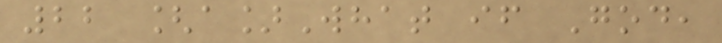22 [a]What if God,
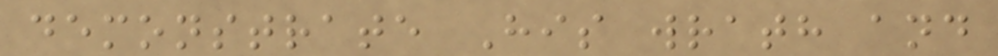demonstrate His wrath and
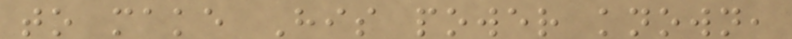to make His power known,
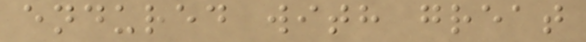endured with great
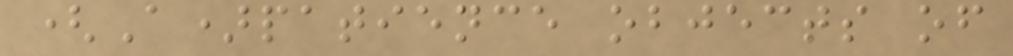(A)patience objects of
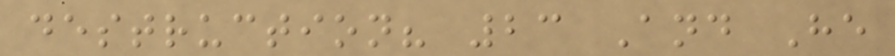destruction? 23 And He
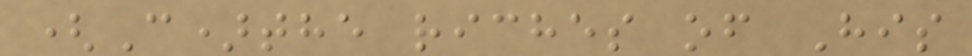(C)the riches of His
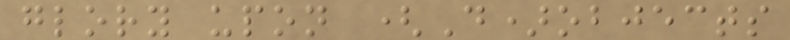glory upon (D)objects
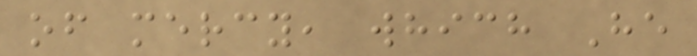of mercy, which He
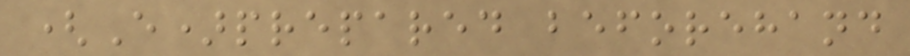(E)prepared beforehand
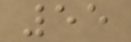55
